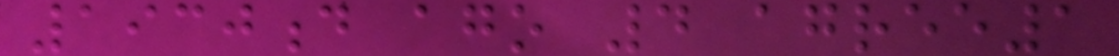1930d ago 4 agree1
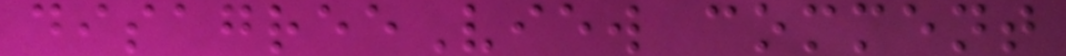disagreeView comment
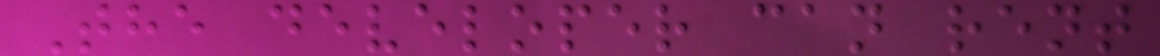The developer can rent
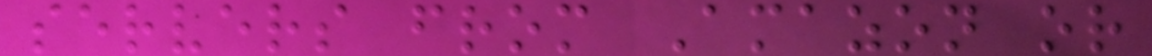servers from Amazon or
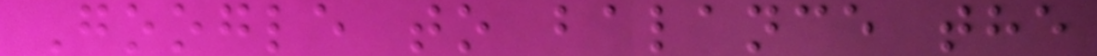Google to balance the
